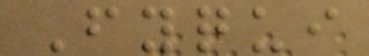Fyqui
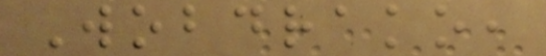Wobdrako,
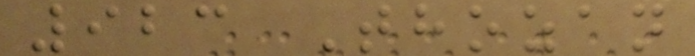923 Thozan
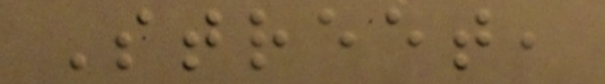Street,
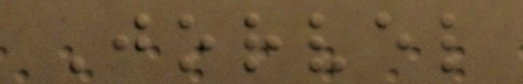Jorvel
